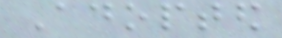Adopted
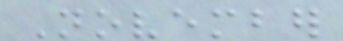November
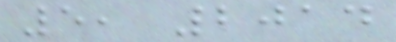5, 2014
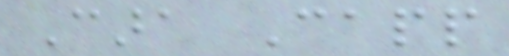Cara Capp
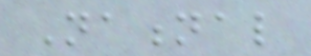National
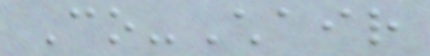Co-Chair
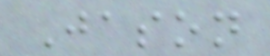Jason
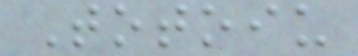Totoiu
